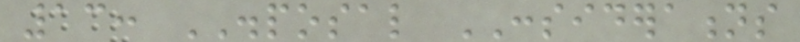13: DISPOSAL CONSIDERATIONS
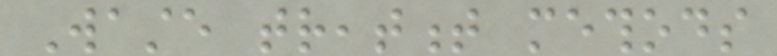Waste treatment methods
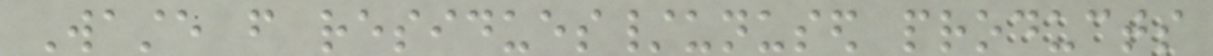Waste from residues/unused products
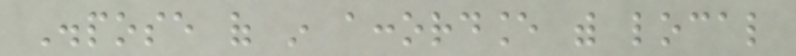Dispose of in accordance with local
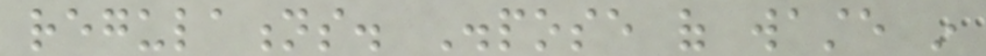regulations. Dispose of waste in
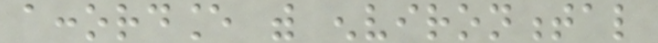accordance with environmental
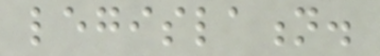legislation.
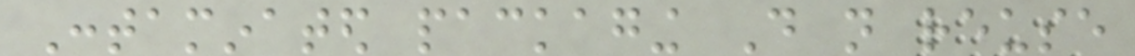Contaminated packaging Do not reuse
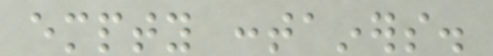empty containers.
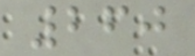260
